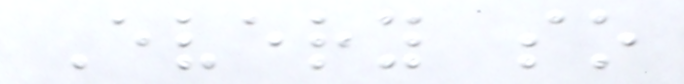Every so
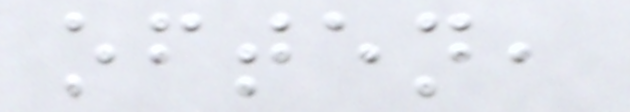often,
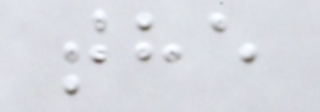the
